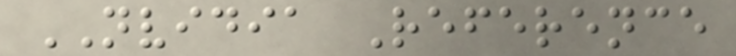NVIDIA Reference
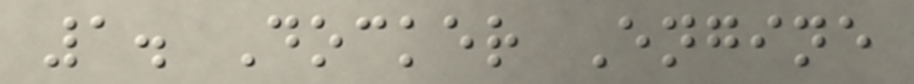1. Docker Engine
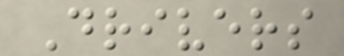Drivers
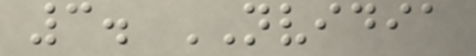3. NVIDIA
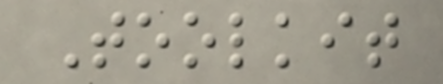Toolkit
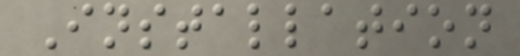Installation
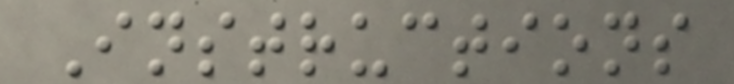Instructions
